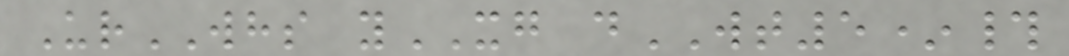UrWHS yXG dWT5*#
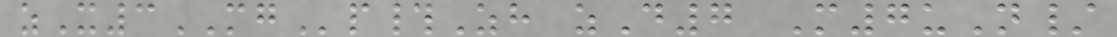zX3MGp#Zh zD7 M7uN/
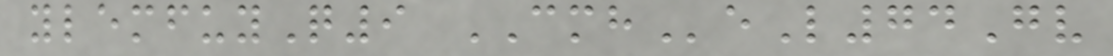ylemfuyQ9 CMHeL74Gv
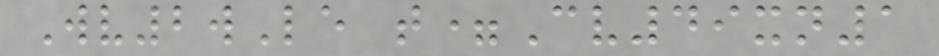Wv2wLe t=Cv49xn1
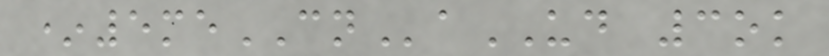*5meCNaUD 3ok
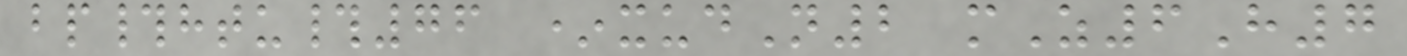bp#htu#76 *xudN2 mZ6H7
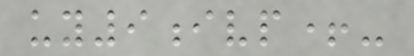uy9ivp+-
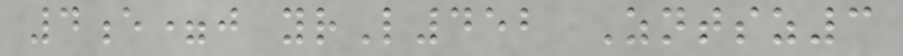4e=j yrL452 Zntsz3
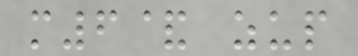m6& zup
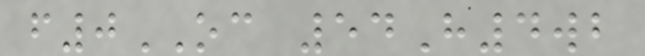f0OC 54H4wb
